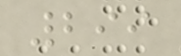299
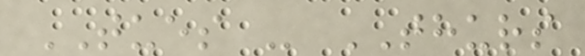TUES - THURS
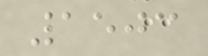1503
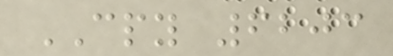CPY 6203
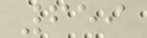659
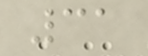31
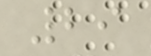29
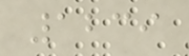1239
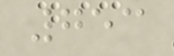753
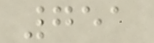751
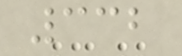332
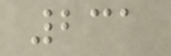231
